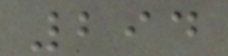294
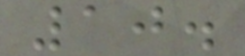10.
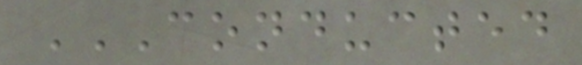CONDUCTED
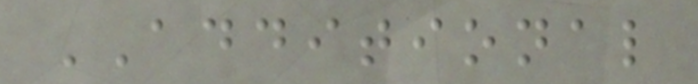ADDITIONAL
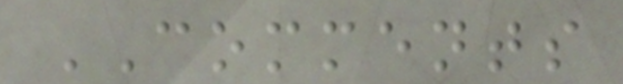COMMENTS
